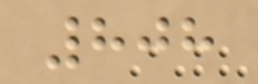808
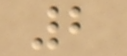2
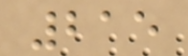215
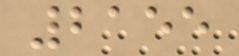2155
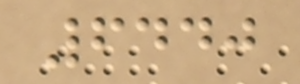6440
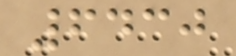6430
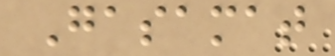Gasamat
